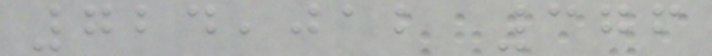724,012 376
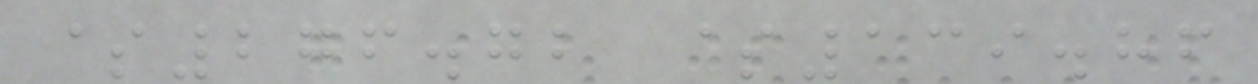$276.72 $139.86
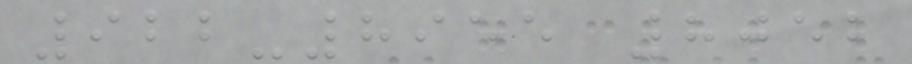922-8955 8052
